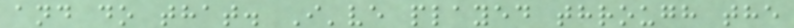and do that. I've played through the
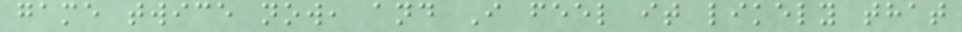game twice now, and I feel it likely that
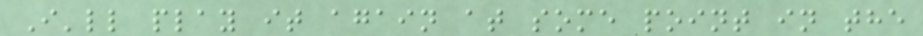I'll play it again at some point in the
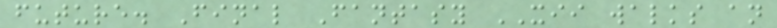future. Final Fantasy XII walks an
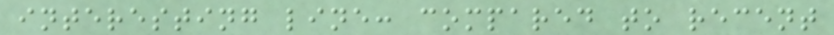interesting line: compared to recent
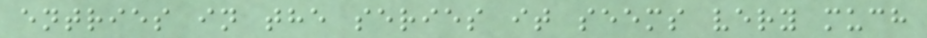entries in the series it seems very much
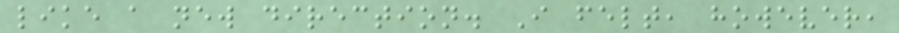like a new direction. I felt, however,
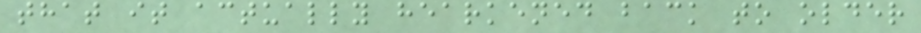that it actually hearkened back to older
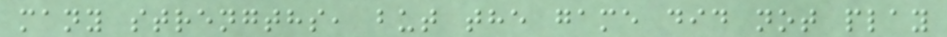many strengths, but the game did not play
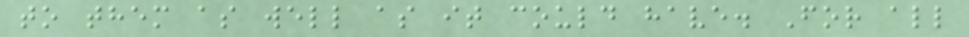to them as well as it could have. For all
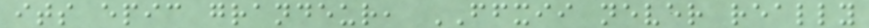its epic grandeur, FFXII never really
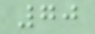70
